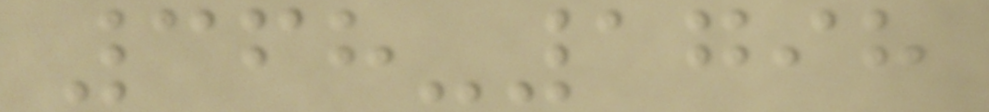368-1798
